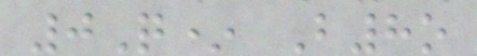0Q* B8o
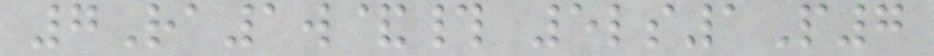7Ra1w&# 5ls1P7
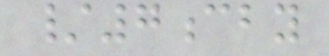/7cby
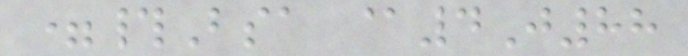=#Bsa @4J88
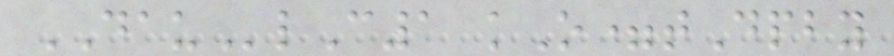DAUlC1 kO=tDpby
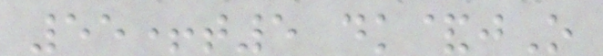55+t5 dk&jO
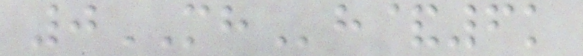0MHh&6k
